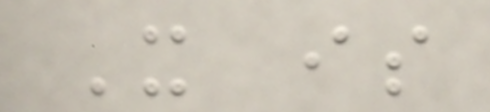It is
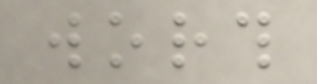worth
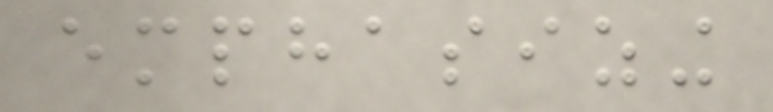emphasizing
